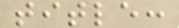title:
